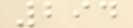294
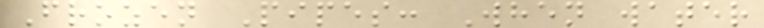Frozen Pipes: When water
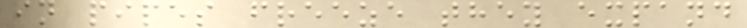in pipes freeze they expand
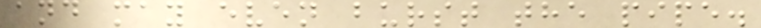and may even burst the pipe.
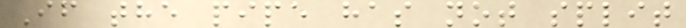If the pipe has not split
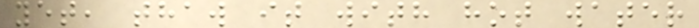yet, thaw it with hot water
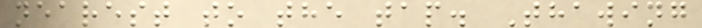nearest to the tap. Thawing
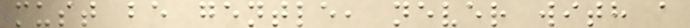must be gentle, never with a
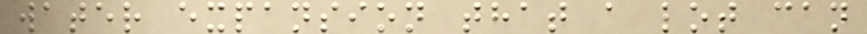water expansion that a lot can
